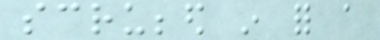scrubbed in for a
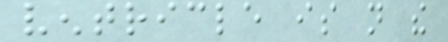ventricle is not the
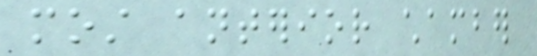most anterior chamber
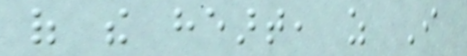of the heart, as I
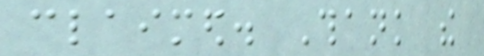claimed. Thank the
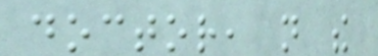doctor, not the
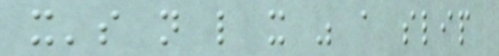it's not like it was a slip
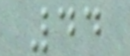44
